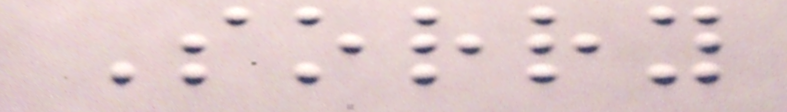Sorry
